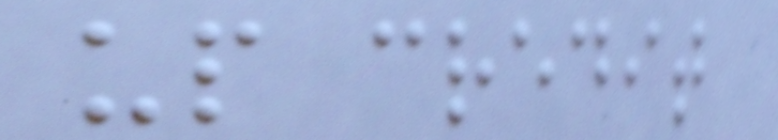up credit
